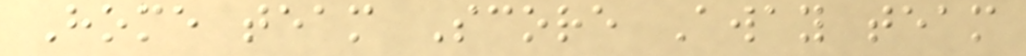Home team Score Away team
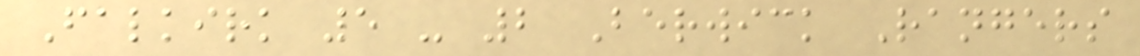Falkirk 5 - 2 Berwick Rangers
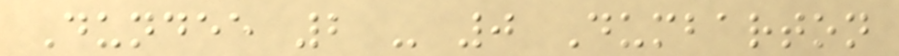Dundee 2 - 0 Dumbarton
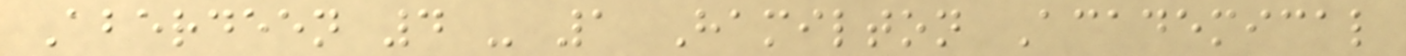Aberdeen 4 - 1 Hamilton Academical
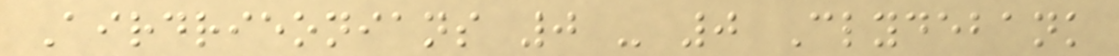Airdrieonians 0 - 0 Clydebank
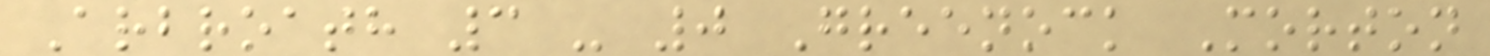Arbroath 3 - 0 Greenock Morton
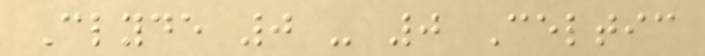Clyde 0 - 0 Celtic
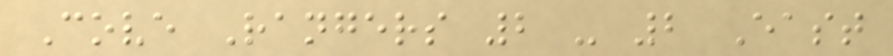Cove Rangers 2 - 2 East
